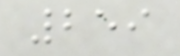259
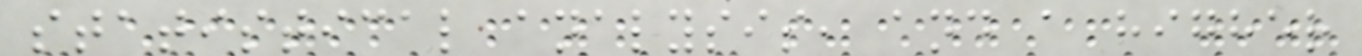statistical analysis, and a higher
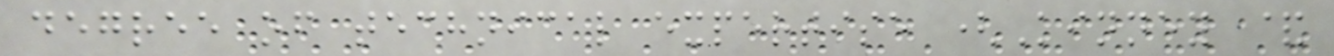degree of technical expertise (Kinney &
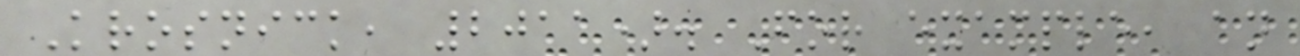Krosnick, 2011). For example, an
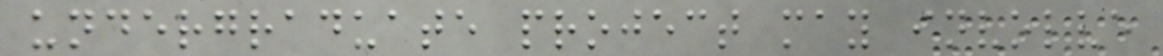undergraduate project may involve
